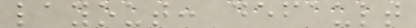layout: default
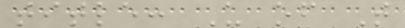title: U of T
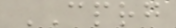CPRG
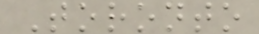Toronto
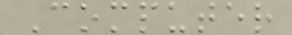Computer
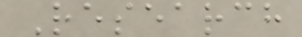Research
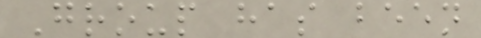Group has been
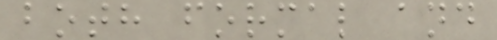both formal and
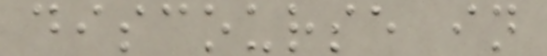discourse in
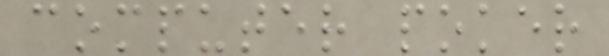computer poker
